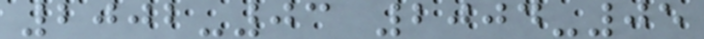2002-03 2004-05
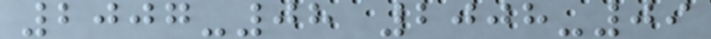2007-08 2008-09
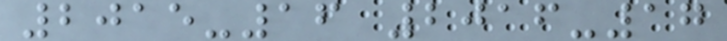2015-16 2016-17
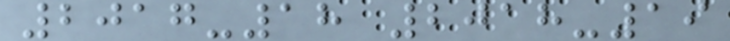2017-18 2018-19
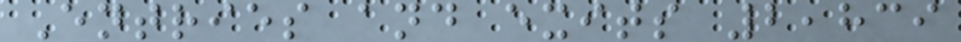Entries and exits 2,839
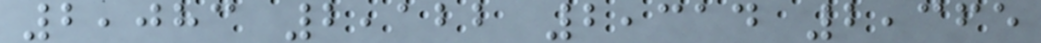2,083 2,122 2,314 2,365
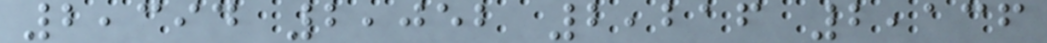2,394 2,052 2,216 2,136
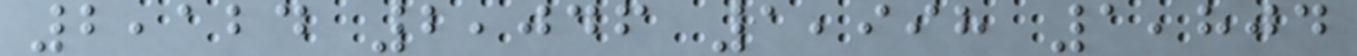2,124 2,046 1,998 1,804
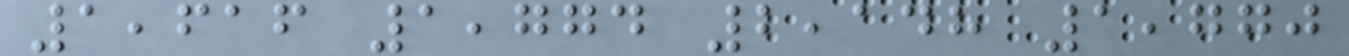1,616 1,774 2,148 1,770
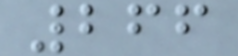266
